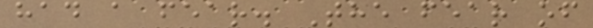had a fear. The fear of
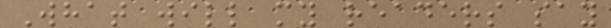What will my readers say
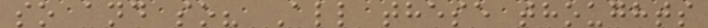so and so? All these thoughts
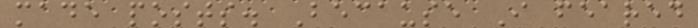made posts. Because I feared
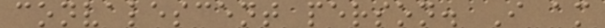convalescent person. I am
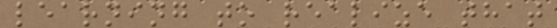learning to realize that
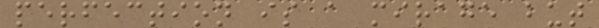perfection is a mirage but
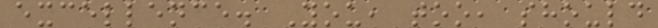excellence. You, too, should
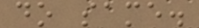do same.
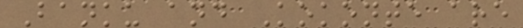Banku and Kokonte are
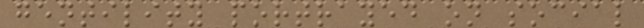gentility portrayed on social
